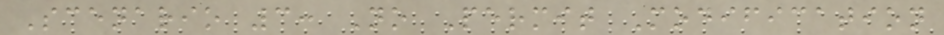Scenario 3: No Permit Modification
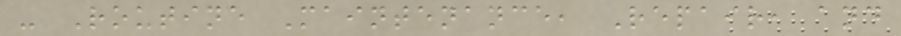- Routine Maintenance, Repair, and
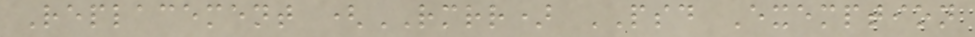Replacement (RMRR) PSD Exemption
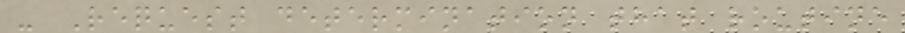- Request determination that routine
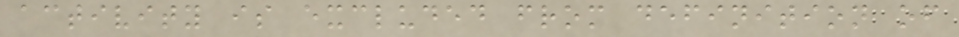activity is excluded from definition of
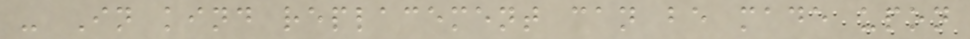- In kind replacement can be made upon
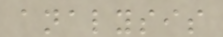analysis
